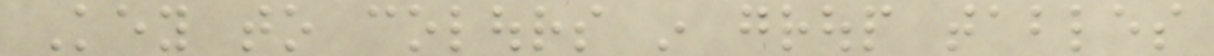Key to colours in group tables
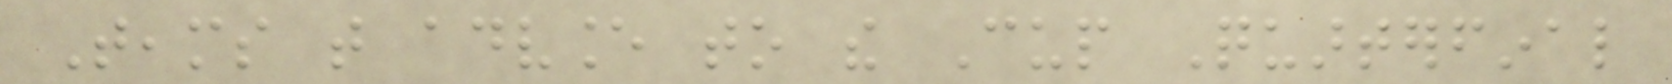Teams that advance to the Cup Quarterfinal
